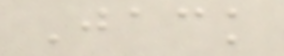Jack
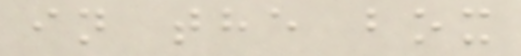in the box
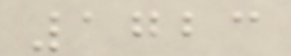1723
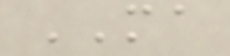MA
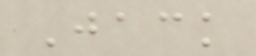Jack
